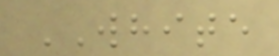WHITE
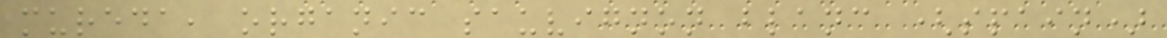mureda, organic sauvignon blanc (spain)
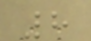8
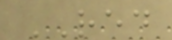RED
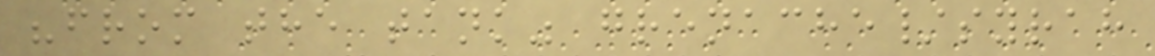"from the tank" grenache/syrah
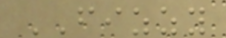FIZZY
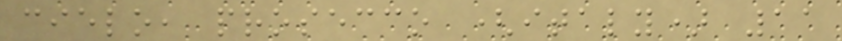cielo, prosecco (italy) 11
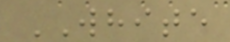WHITE
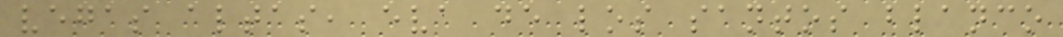vegas altas, eva de los santos blanco
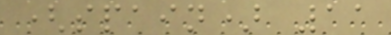(spain) 11
